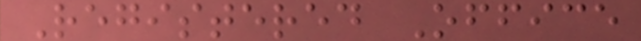Registered Office
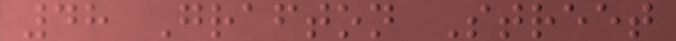48 Grafton Street
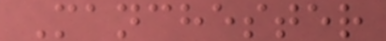Manchester
